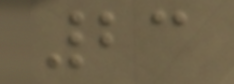23
